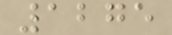1275
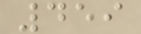459
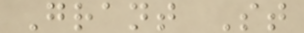Grant St
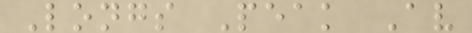Longs Peak Av
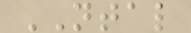NTAL
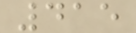415
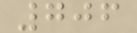706
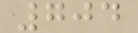704
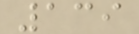139
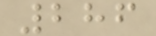286
